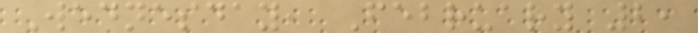Wednesday, February 2,
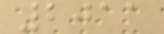2011
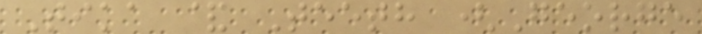Tika & Teeth (George
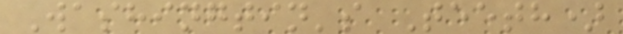Washingtin's Teeth)
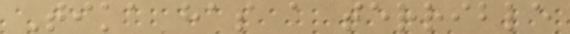Tika has a terrible
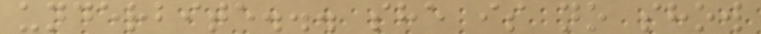underbite... she is no show
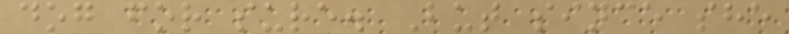dog for sure. But since she
